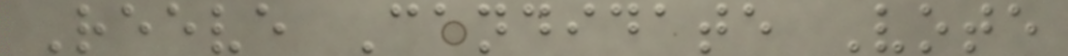Reeve Candidate Vote
